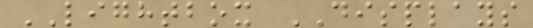LIGHTBOX DISPLAYS
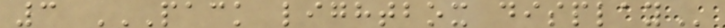3 PACK LIGHTBOX DISPLAY
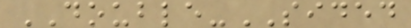DOUBLE-SIDED
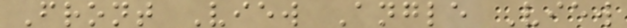Front View Angle View
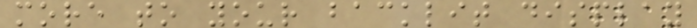more to your backlit display
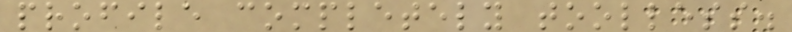profile completely toolless.
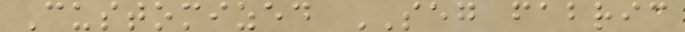Customized SEG fabric
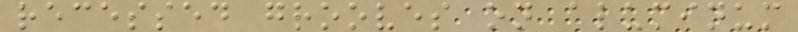recessed grooves on aluminum
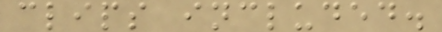clips included.
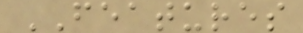FEATURES
